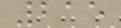215
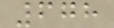678
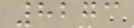8273
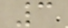3
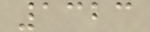1323
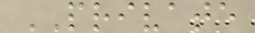PRIVATE
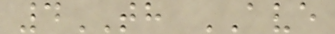4TH AVE
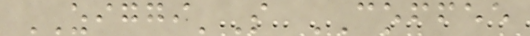ZIGGI'S COFFEE
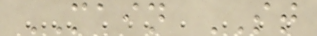MAIN ST
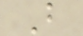B
